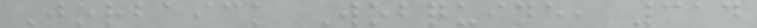Jorbaick Wobquine, 314
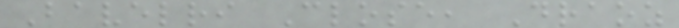Bavelri Close, Draoz
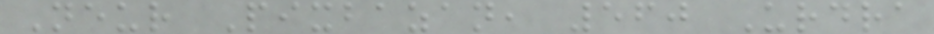Neur Pixbazan, 560 Urdra
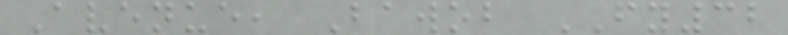Avenue, Bawob FY32
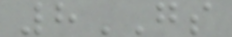8GS
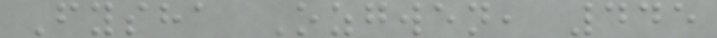Fysha Ozgwen, 445
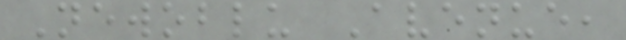Newoblu Avenue,
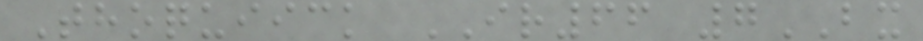Thoquiick IR66 7BX
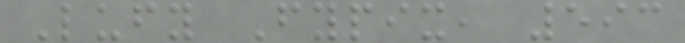Lufy Fypix, 593
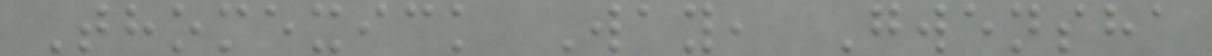Thomexick Way, Gwensha
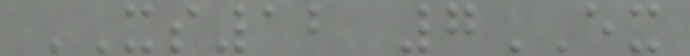XS12 7EX
